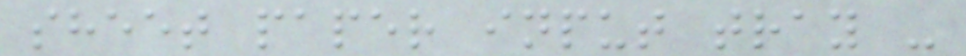sheet paper input tray -
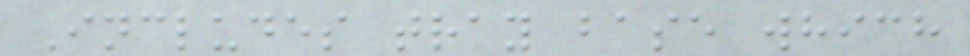Includes tray base which
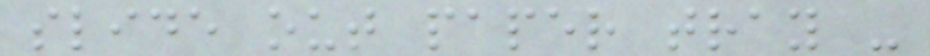slide out paper tray -
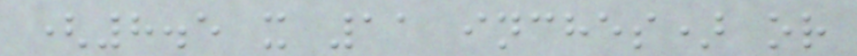(8.5 x 11 inches) or
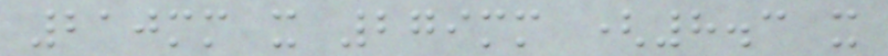210mm x 279mm (8.3 x
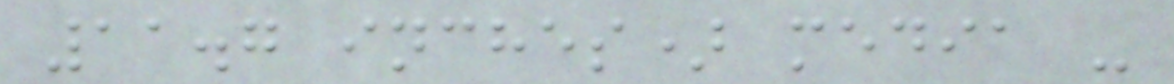11.7 inches) media -
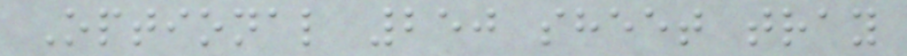Optional 250 sheet tray
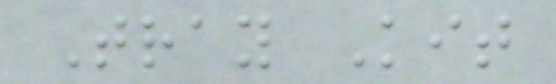Tray Kit
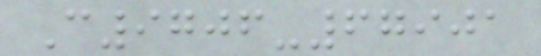C9706-67901
